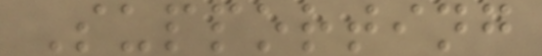Supporting
